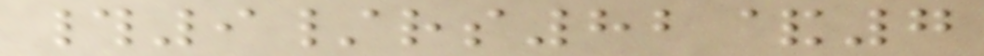#9/rs82&7
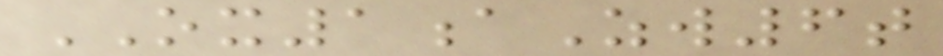OX1aZw6t
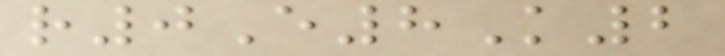r0E8K2
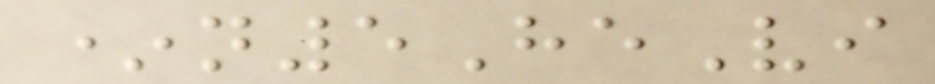*n5HeVi
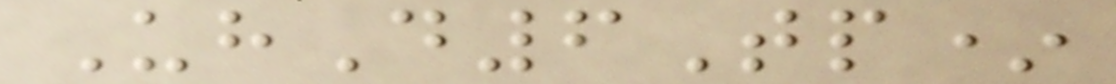UhD6Tp*
